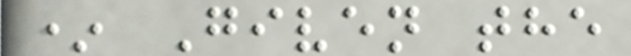* Given the
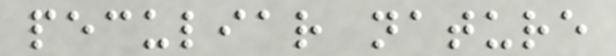peculiar nature
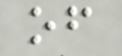of
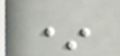*
